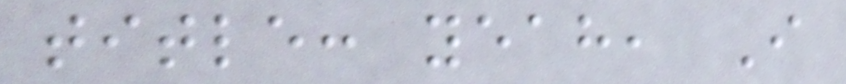title: yeah, I
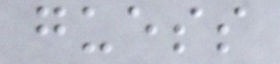guess
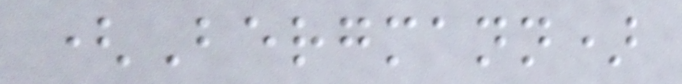(Bergmann)
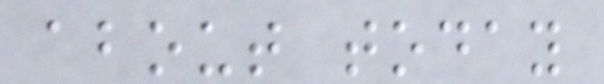about today
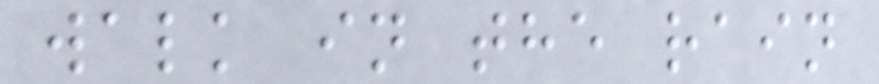walk in the rain
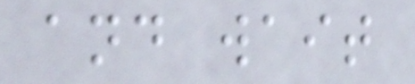and wait
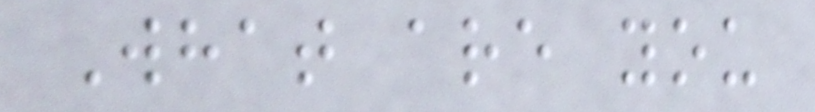What are you
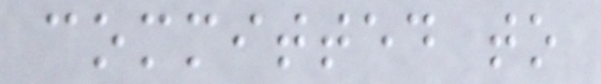committed to
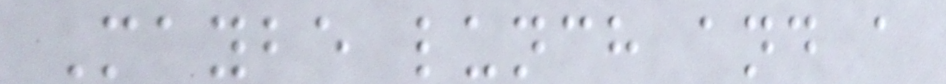Maybe lunch and a
